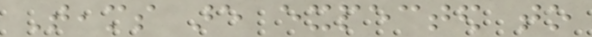Teams are expected to
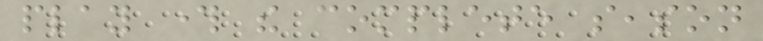play through the complete season
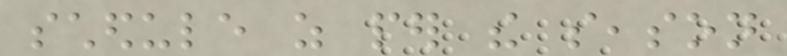schedule as per the season
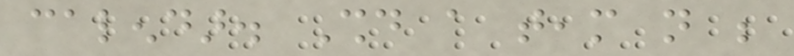calendar. Should a team not be
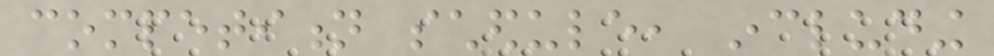competition schedule, including
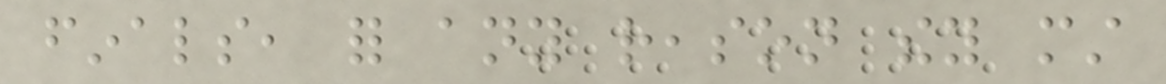finals, for any reason they must
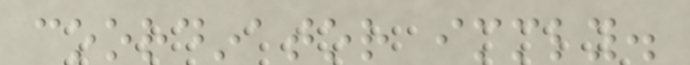coordinator immediately.
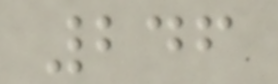246
